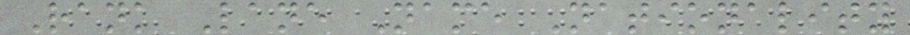Rank Lane Name Nationality
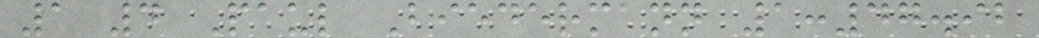1 4 Paul Biedermann 1:47.92
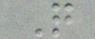Q
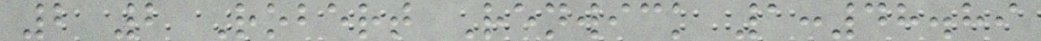2 2 Robert Renwick 1:48.89
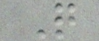Q
